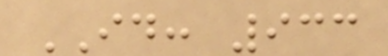ID: 933
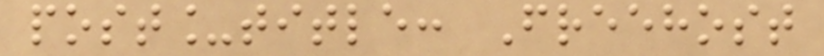post_title: Freehost
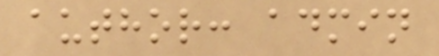author: admin
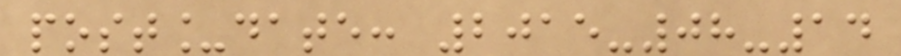post_date: 2015-08-14
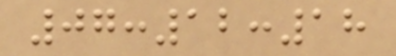07:12:18
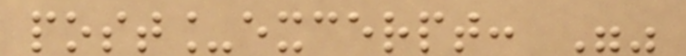post_excerpt: ""
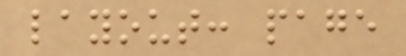layout: page
